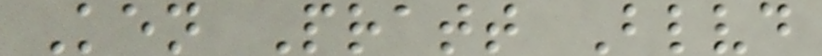Ken Pratt Blvd
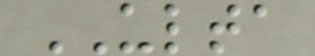ULTA
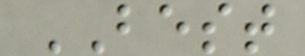BEST
